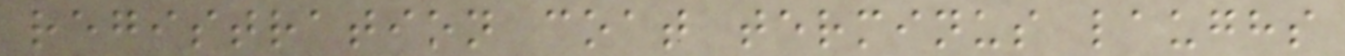registration coat terminus laughs
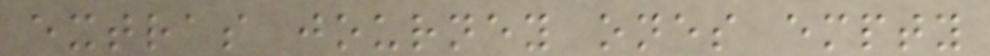extras journey ones empty
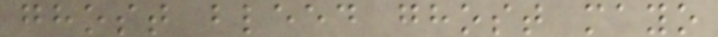ghost bleed ghost mayo
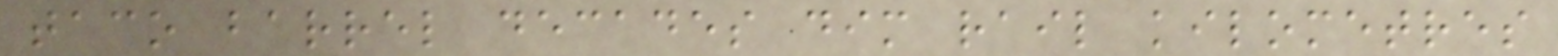taco barrel decades dim rail kilometres
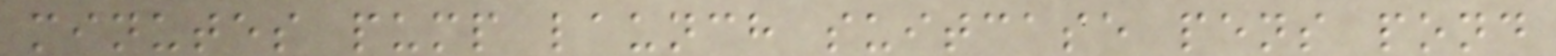minutes pump launch suitcase pens pond
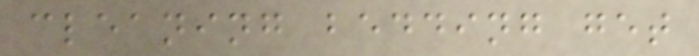cleaning bedding get
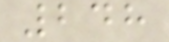248
